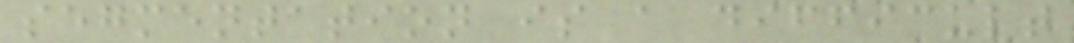segmentation is a difficult
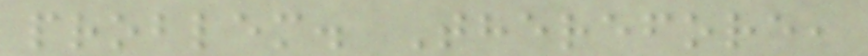problem. Therefore,
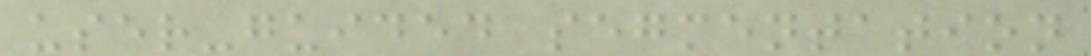user-guided segmentation
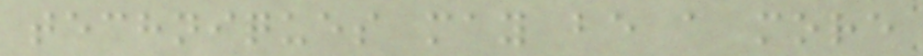techniques may be a more
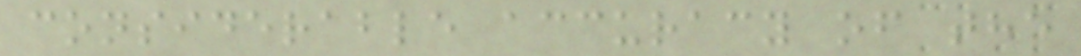considerable accuracy of the
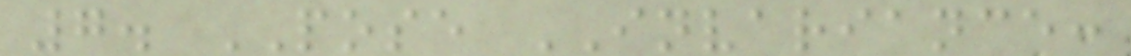7. POSE INVARIANCE:
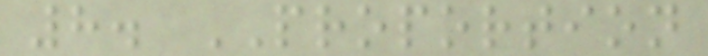8. PROPORTION
